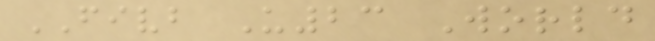FIVB U23 World
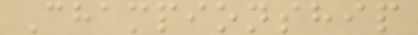Championship
